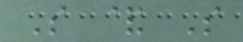S & S
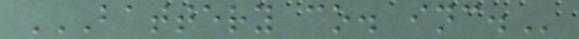BATTERY CO. INC.
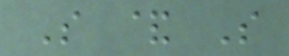S & S
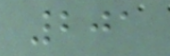201
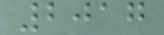2017
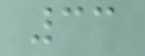33
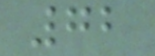72
